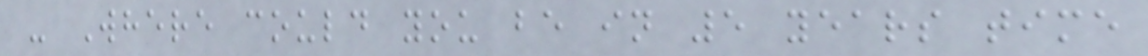- Where could you be in 5 years time
